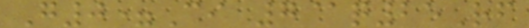G0=Ci 7@q25Rf
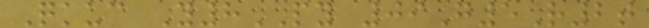Qkuc Y8PY 09G5R2t
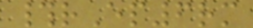#rEp6rm
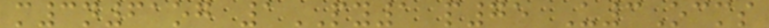m3n61og 1PY1 p75 U3Ocms
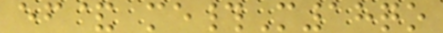ef& me#M18qo
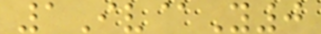1Iv@Y0
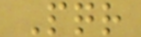Pqr
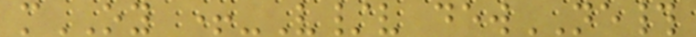mOY +-V/v dewNE#
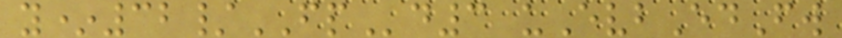y*32/FPd3 uEvbEdFw
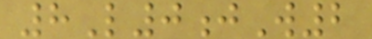8L0jW2
